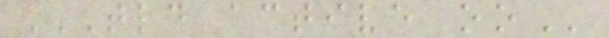TLD ACTIVE OO
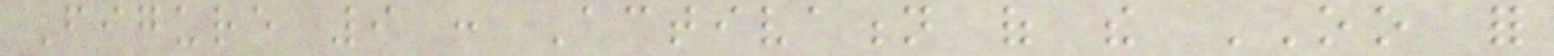Figure 9 : Activation of the OO for
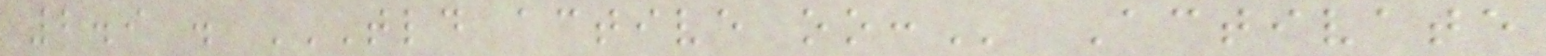2.9 . TLD ACTIVE OO: Activate
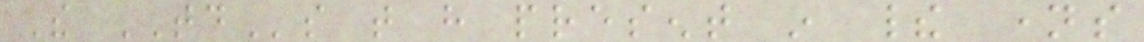The TDs that have present in their names
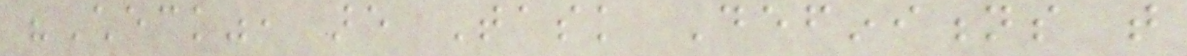"Check", are Task Definitions that
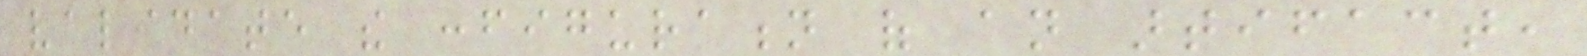validate the configuration of an artifact,
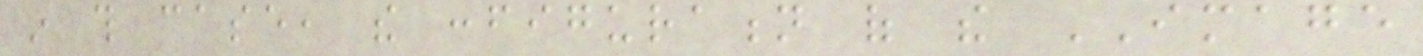in this case, the configuration of the IMAGE
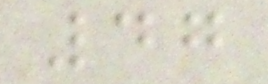47
